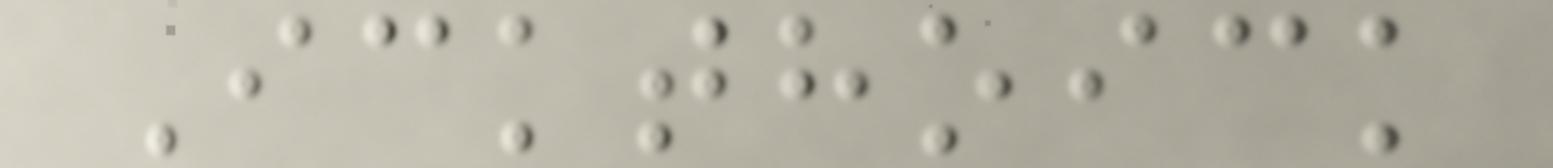Ickthoick
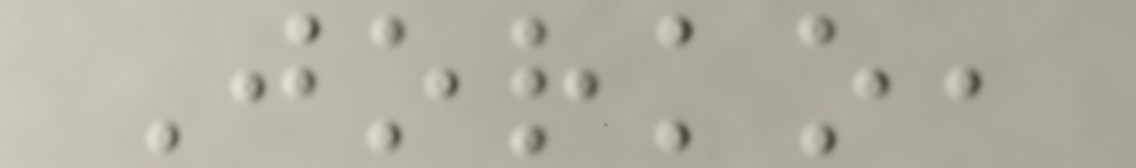Jorko,
